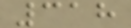318
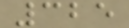325
